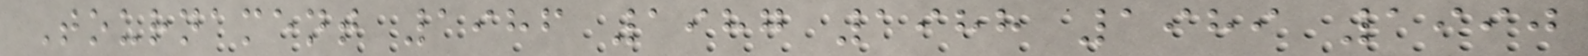Tournament 1986 1987 1988 1989 1990
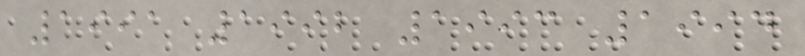1991 1992 1993 1994
